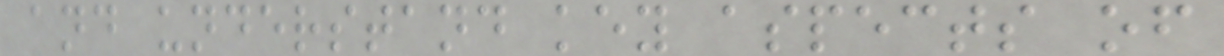and understand key aspects of
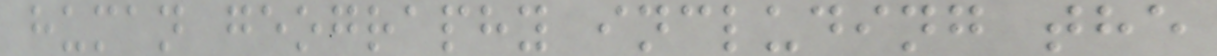human geography including the
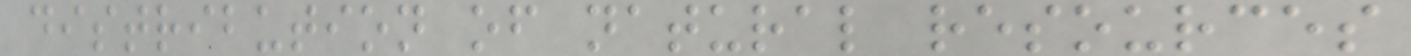distribution of natural resources
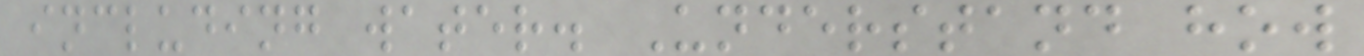including water. Understand how
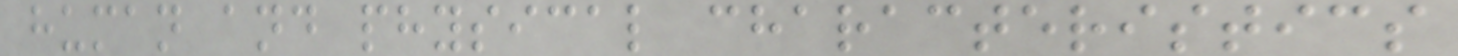human and physical characteristics
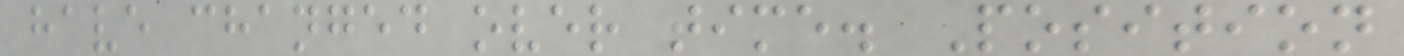have changed over time. Position
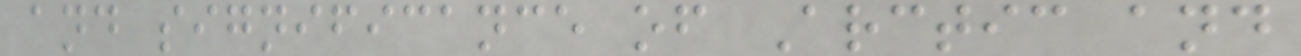and significance of Arctic and
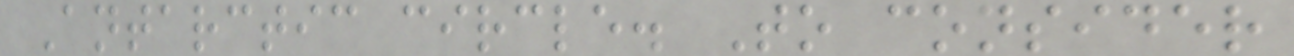Antarctic circle. To consider
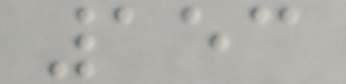153
